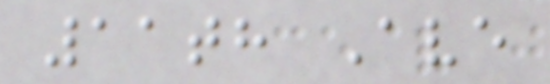11th Ave
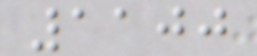1100
